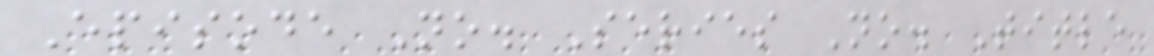Episode No. Series No. Title
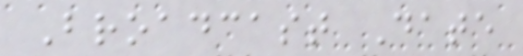Broadcast Date
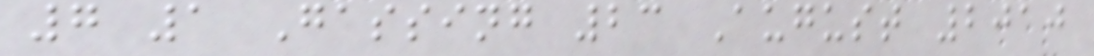7 1 Gassing 23 August 2010
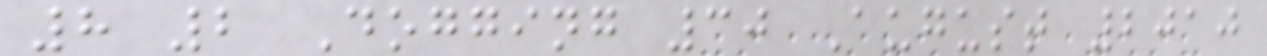8 2 Dogging 30 August 2010
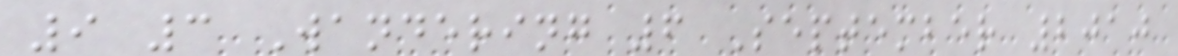9 3 Wandering 6 September 2010
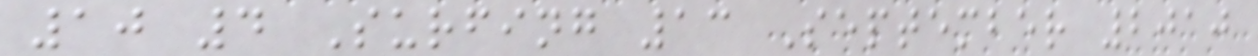10 4 Surfing 13 September 2010
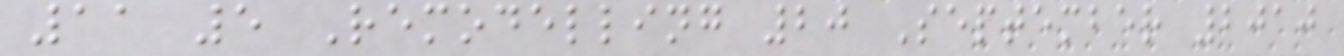11 5 Remodelling 20 September 2010
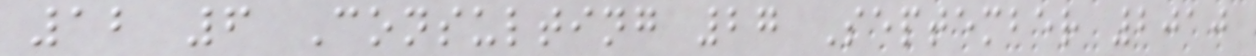12 6 Consulting 27 September 2010
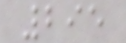295
